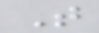T
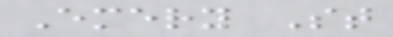Emery St
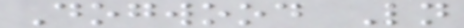Dogwood Ln
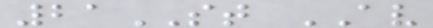21ST AV
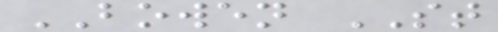BOWEN ST
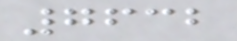7632
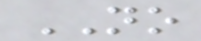NO
